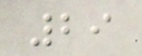29
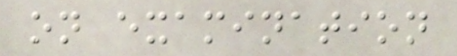on examination
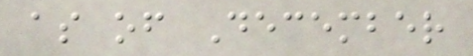as of December
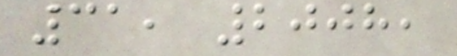31, 2008,
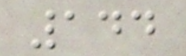144
